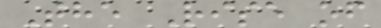The Rise of
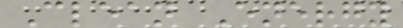Clean Energy
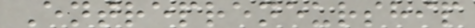Entrepreneurship
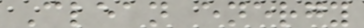Clean energy
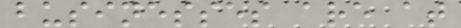businesses are at
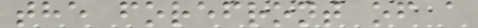the forefront of a
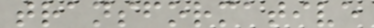transformative
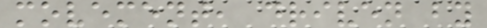movement, driven by
